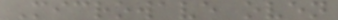Microwave oven
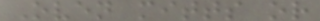Oven mitts or
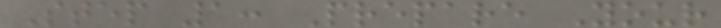Step 1: Prepare Your
